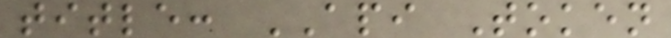title: API Token
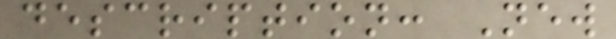description: New
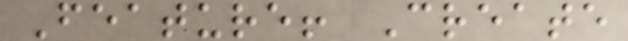Feature! Create
